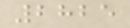2825
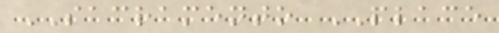SACRAMENTO PLACE
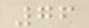76
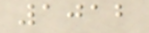1012
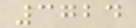3724
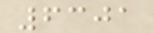6301
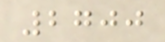2700
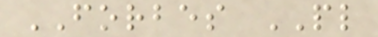FORBES PL
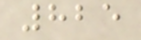825
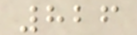826
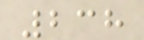238
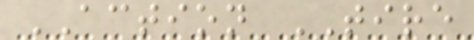ACTION TIRE
